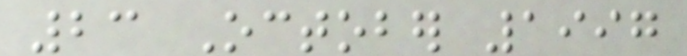23 October 1997
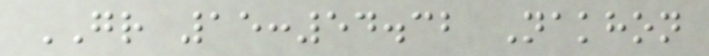GR 15:54.32 Nakhon
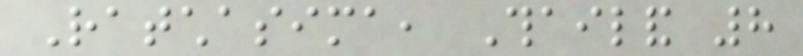Ratchasima, Thailand 8
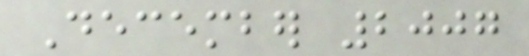December 2007
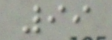99
